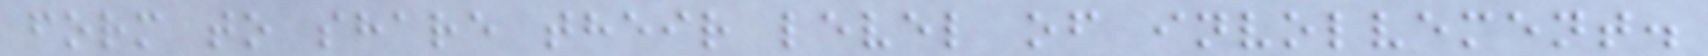form to share their level of involvement.
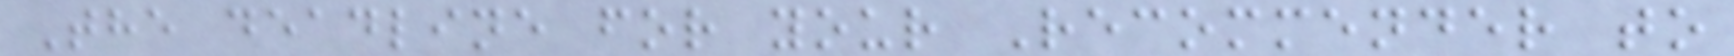The deadline for your Recommender to
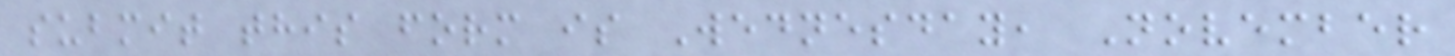submit this form is Wednesday, November
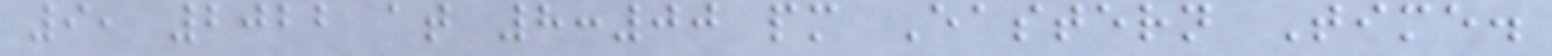9, 2022 at 8:00 pm Eastern Time.
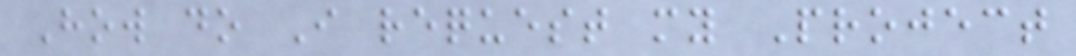How do I request my Project
